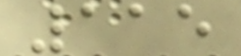115
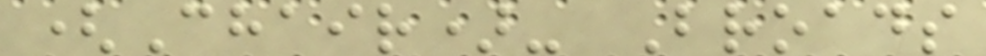(Chair)- Broads
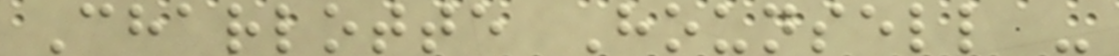Charlotte Hounsell -
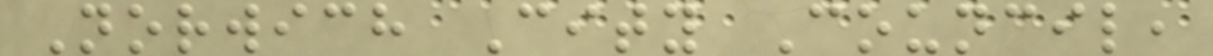Norwich City Council,
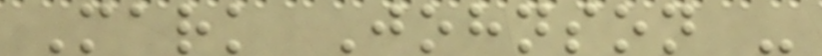Mark Johnson -
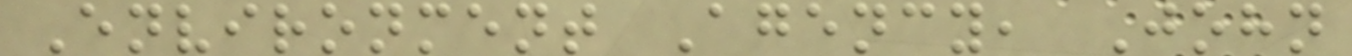Environment Agency, John
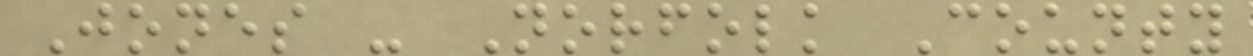Jones - Norfolk County
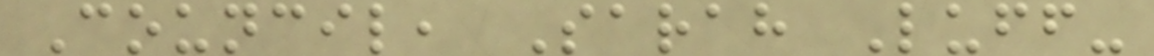Council, Sarah Luff-
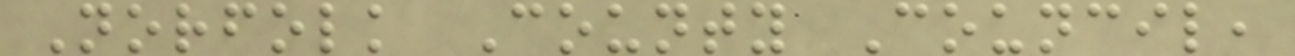Norfolk County Council,
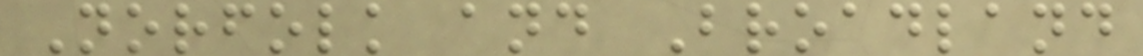Norfolk and Broadland
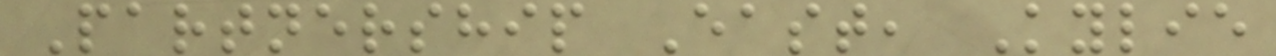Partnership East, Kylie
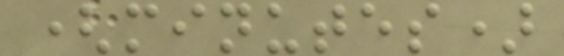(minutes)
